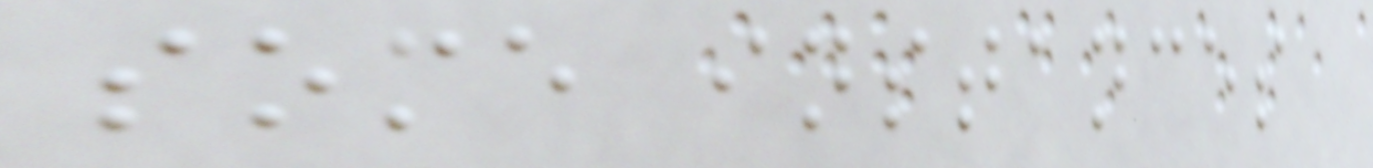some instances
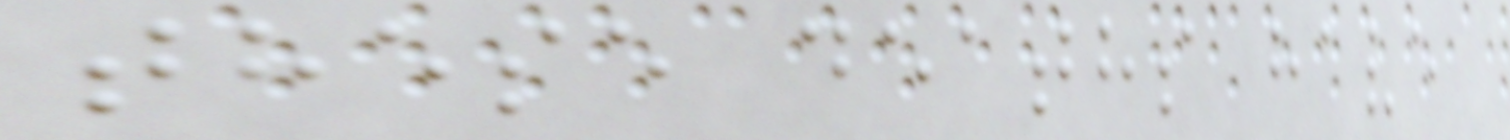these deaths have
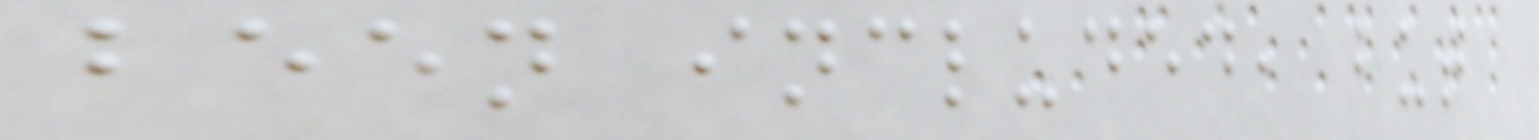been included, but
